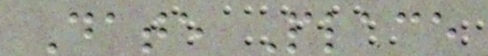Date Place
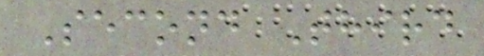Second Third
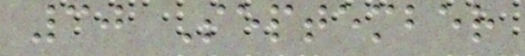30 September
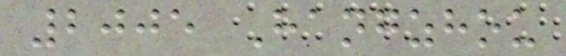2005 Hangzhou
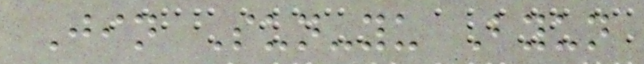Jin Sun-yu Byun
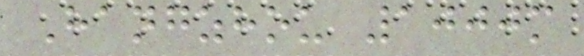Hangzhou 1000m
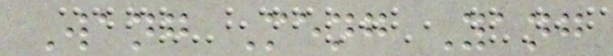Wang Meng Yang
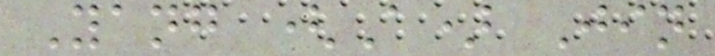Yang (A) Jin
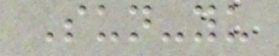Sun-yu
